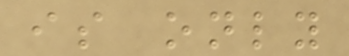is only
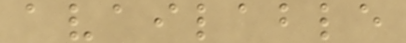available
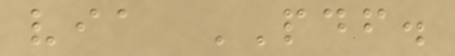via PDF.
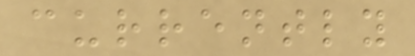currently
